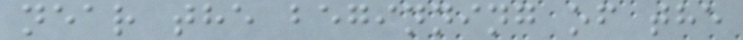near the beginning of the
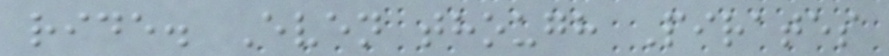ride. Even though Pirates
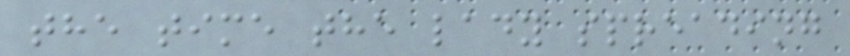the time the lady spreading
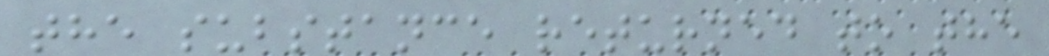the substance returned to the
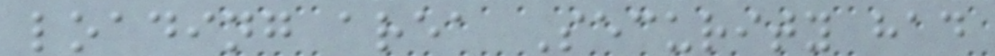loading area Security had
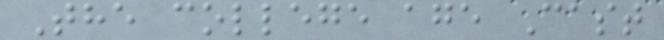The college age Cast
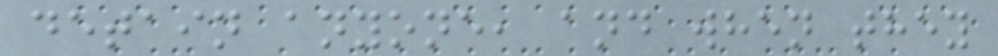detain anyone, and when they
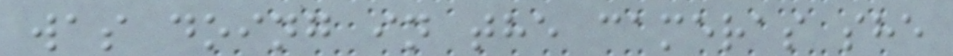was doing in the cameras she
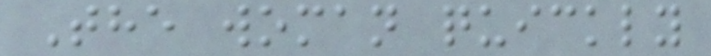The woman quickly
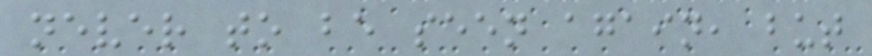never to be seen again, but
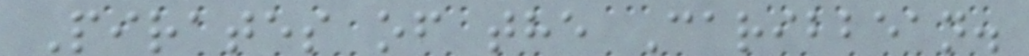Pirates of the Caribbean.
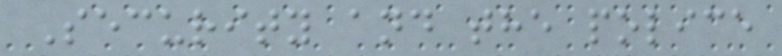Security and the police
